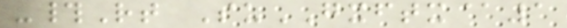-#Rt SuGXFTX@1
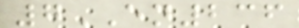7EN236
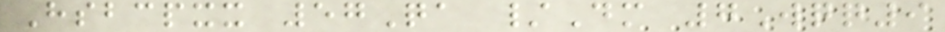Hsbcpxx 57Qa /Dm 7Wqq9
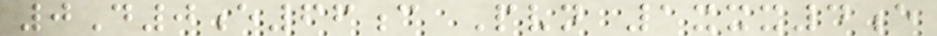0D0e66c Pvn 1xxx4e
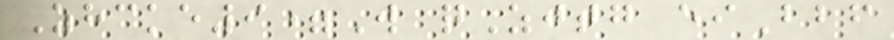Zhcke9=W qZjtg eiBbf
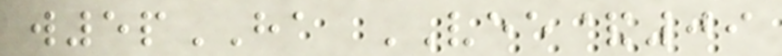w5pHA VEE&09
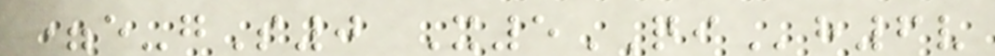=e-gS0 X5QIh6v
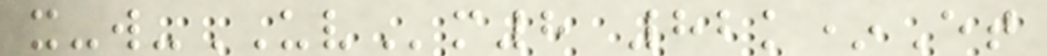x-w-UVm8 82k*Et
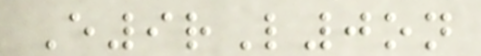E9rL0on
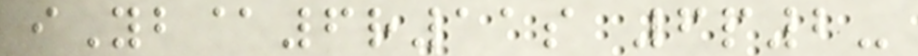iYb@6r11s 6p2-
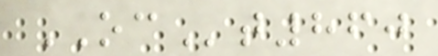OCt860
